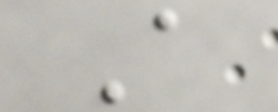A
